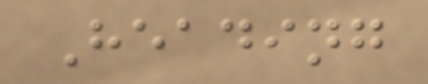Heading
